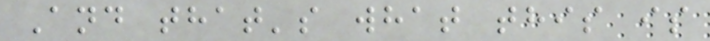And that's what this is
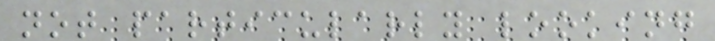not particularly looking
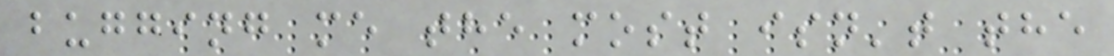bugging me the most isn't the
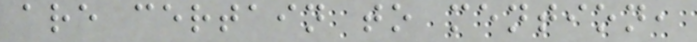are certain to mention,
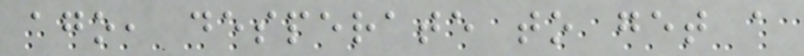ago, desperate to get a
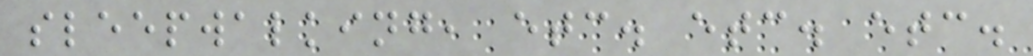sleepwalking, etc. etc. etc.
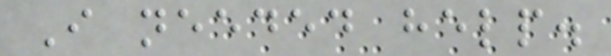I needed help.
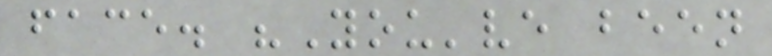face. "You've been
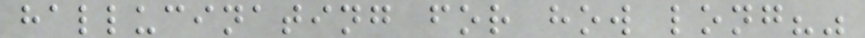hallucinating for how long?"
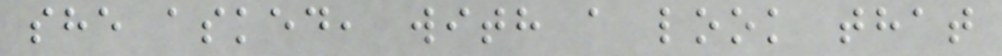she asked, with a look that
